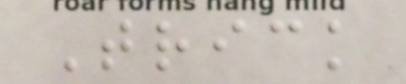Trick
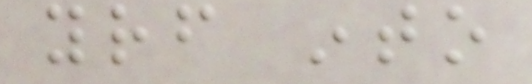yourself into
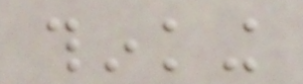thinking
